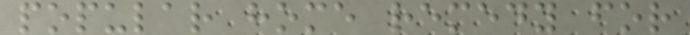popular home remedy for
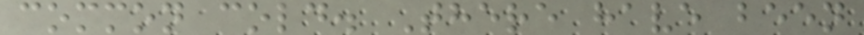common cold. There have been
